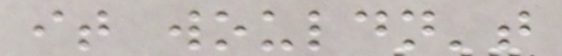it wouldn't
